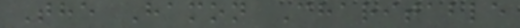The Hamon Charitable
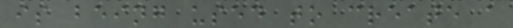is being used to create a
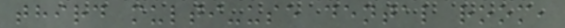third multi-use dental room,
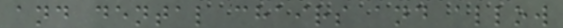and dental chairs and allow
